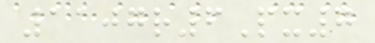1107r6Px7
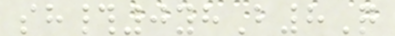sh#0yhB8Q
